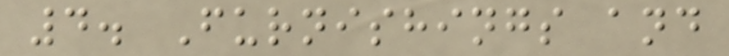4. Furnishings and
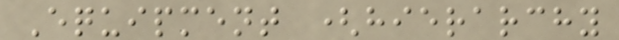Equipment (hierarchy
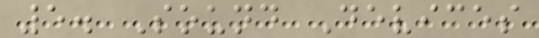5. Sound Devices
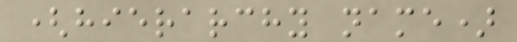(hierarchy name)
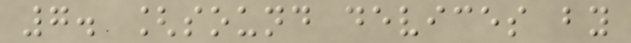7. [sound devices by
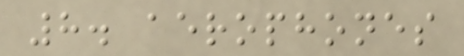8. aerophones
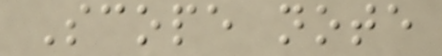Scope note
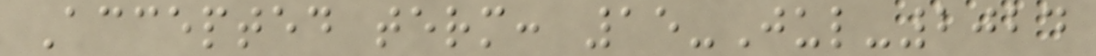Accepted term: 15-Jul-2024
